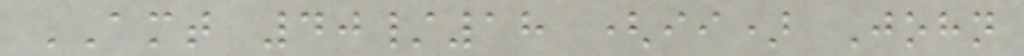AMT 40/18 (ii) John
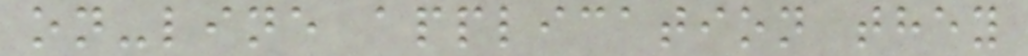on-line application they
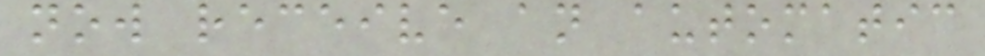now receive an automatic
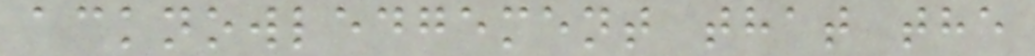acknowledgement that the
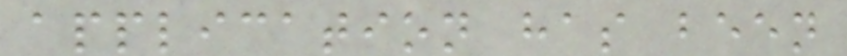application has been
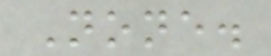None.
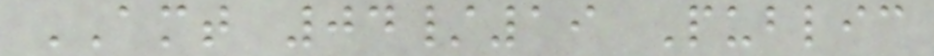AMT 04/19 Public
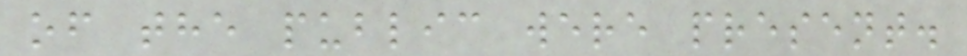of the public were present.
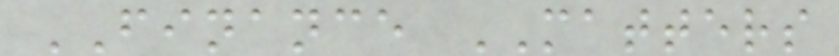FINANCE MATTERS
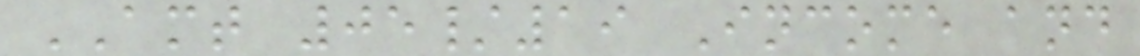AMT 05/19 Income and
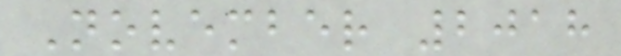November 2018
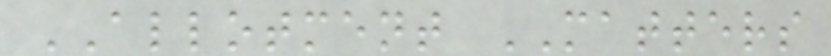ALLOTMENT MATTERS
